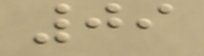09
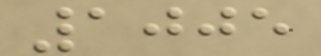1005
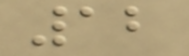12
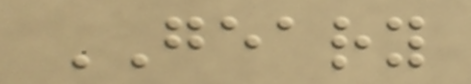GEARY
